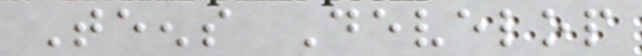Teens Develop
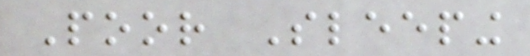Poor Sleeping
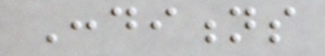Conditions
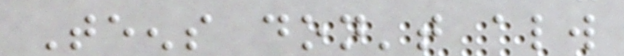Teens don't always
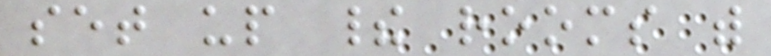set up their rooms with
